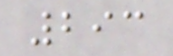293
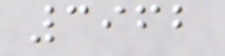3962
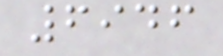6946
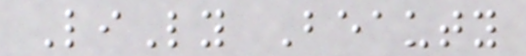LiLy Beauty
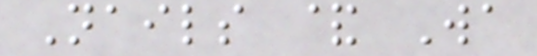Nails & Wa
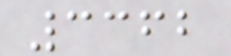3362
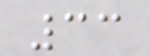33
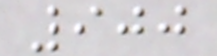900
